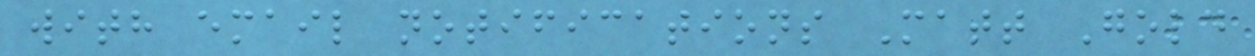with email notifications Matt Gold
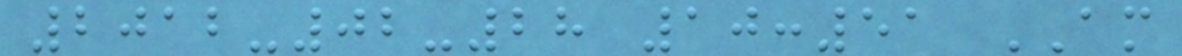2012-02-28 10:51 AM
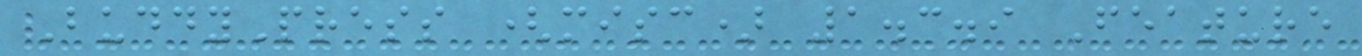BuddyPress (misc) 1.3.9 Feature
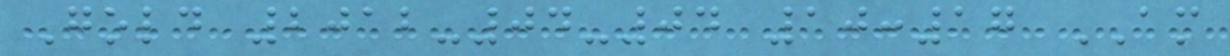Gold 2012-04-04 10:17 AM
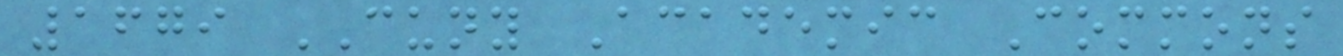1679 CUNY Academic Commons
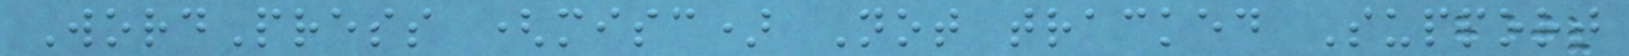WordPress (misc) Not tracked Support
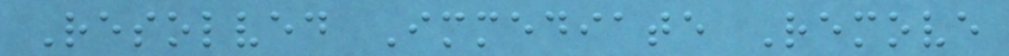Resolved Immediate Remove
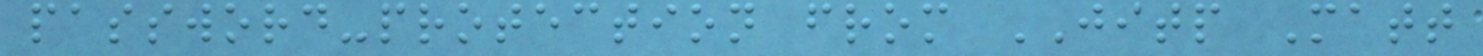password-protection from JITP Matt
